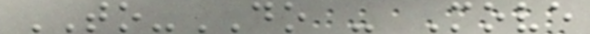TO-DO - Move
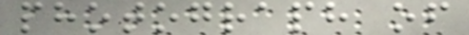photograph of
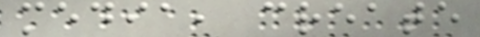media, create
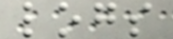logs
